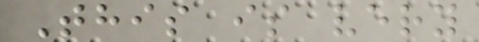This is very
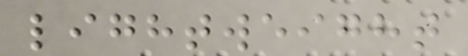lightweight
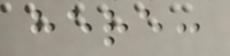here:
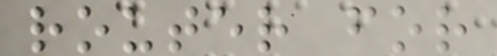router for
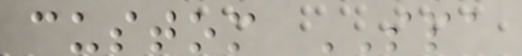custom SPA
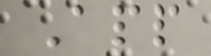App
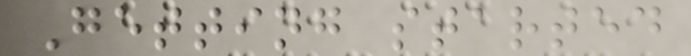Getting started
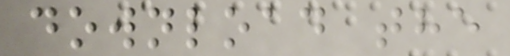download the
